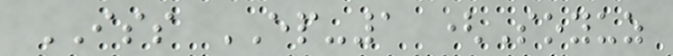ISS EP-1 (Soyuz
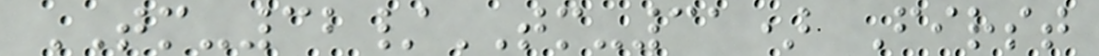TM-32/TM-31) First
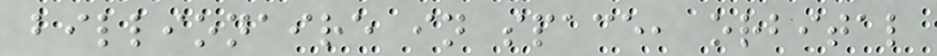billionaire in space, orbital
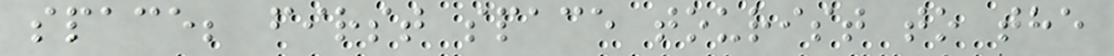space; first space tourist to the
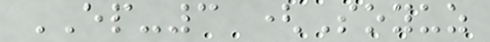EP-3 (Soyuz
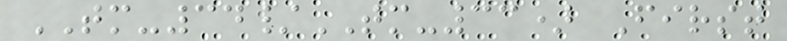TM-34/TM-33) First
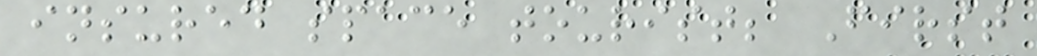insured space tourist; First
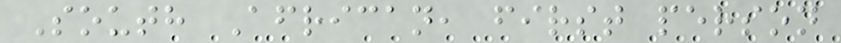South African, first person
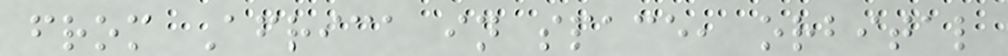from Africa in space, orbital
